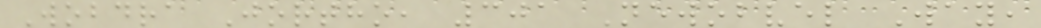Wobdra Jortho, 301 Newobvel Way,
